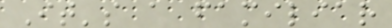It's a familiar
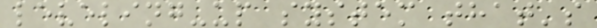leveling-up system that's
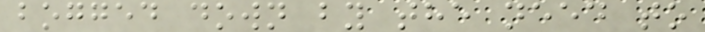bogged down by the need to
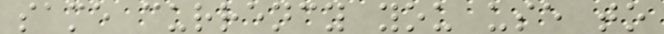same currency you use to
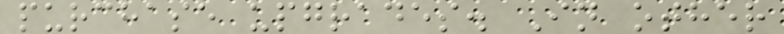purchase upgrades. In other
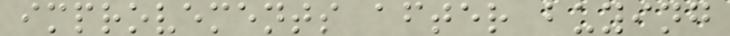improvements after buying
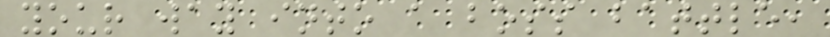your way into a boss battle,
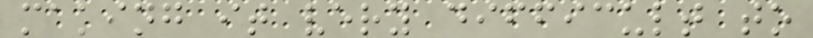making it very difficult to
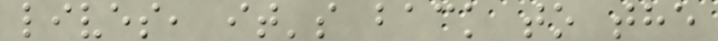lives, it's back to the
